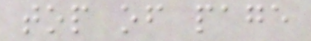top of page
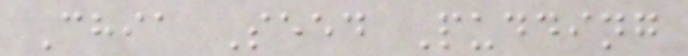Chia Seed Pudding
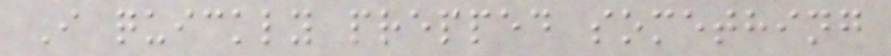I quickly prepped something
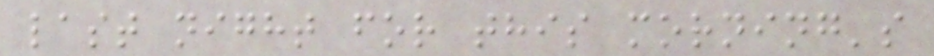last night for this morning's
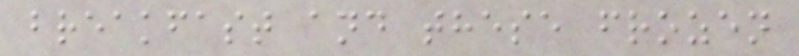breakfast and these frozen
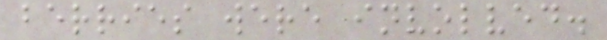berries were involved.
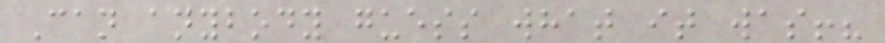Can anybody guess what it was!?
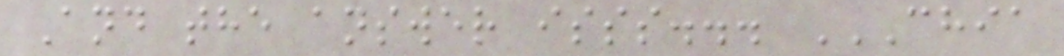And the answer isss... CHIA
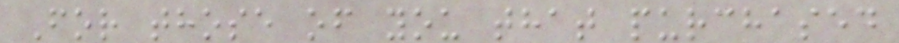For those of you that purchased
